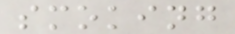smoking
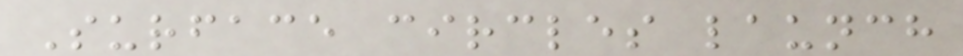Surface circles launch
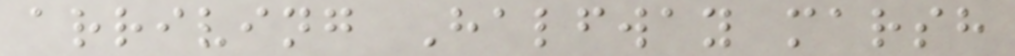arriving Halfway marsh
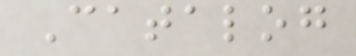Catalog
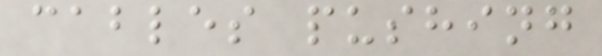cables pushing
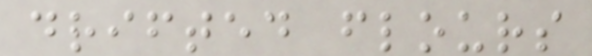drifted flours
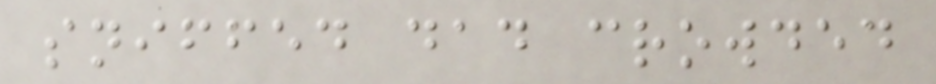sniffed dad crowded
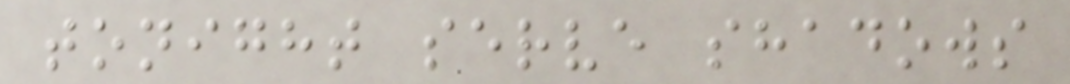tonight serve shadows
